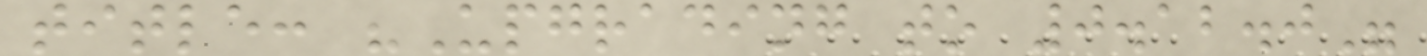title: "Upgrading to 0.12.0"
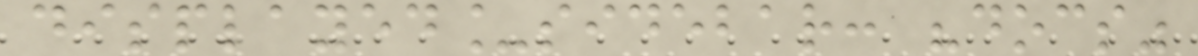displayed_sidebar: "docs"
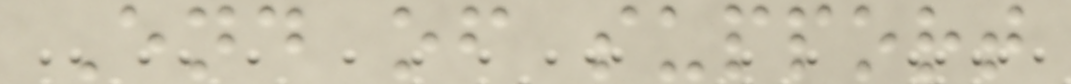End of support
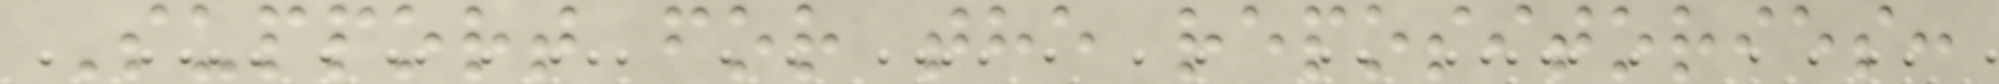Support for the repositories:
